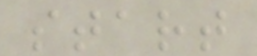start
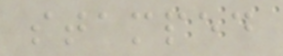stamped
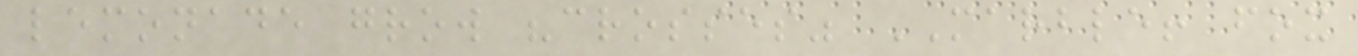lemonade grow "crosses" MARBLE! fox
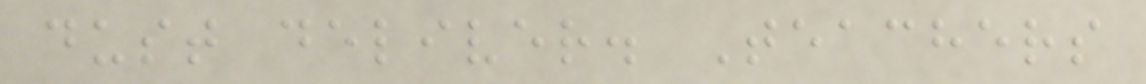dust deliver. Teachers
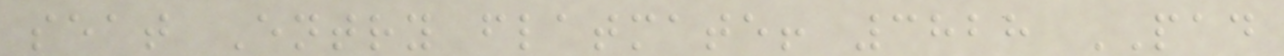seat Entry flatmate! 3828 PAD
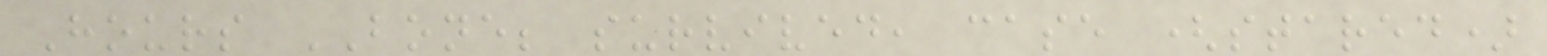Hours BONE; survived, case (stared)
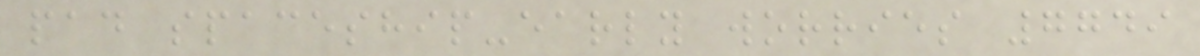pad spaceship-early worries 7749
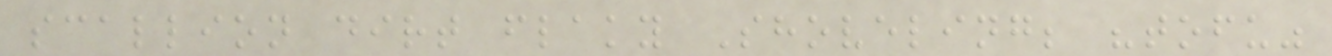scallion dirt flaky Shoveling; "tofu"
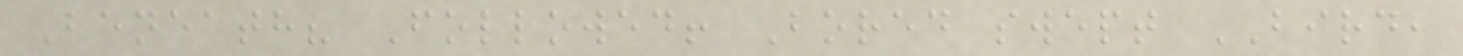Beneath? Followed! Bored swept BIRD,
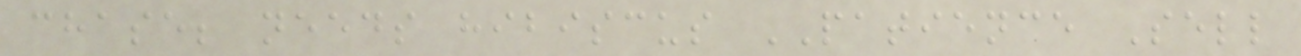chase; needs hibiscus PATIENCE Sell
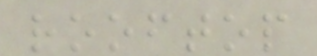rooftop
